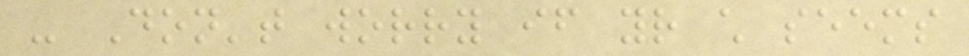- Don't worry if your child seems
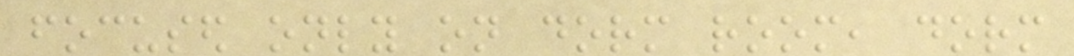focused only on dorm room, dorm
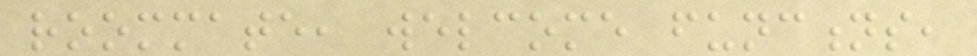roommate, welcome functions,
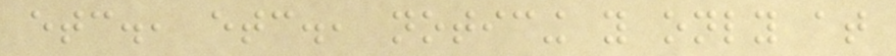etc., etc., noticing you only at
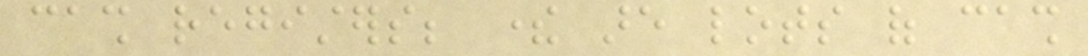cash registers; there are lots of cash
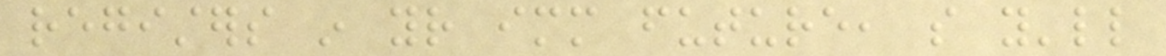registers in your immediate future, so you'll
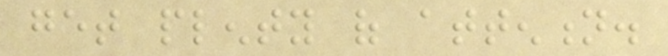get plenty of attention.
